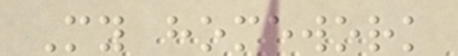My homework
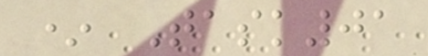* Task01
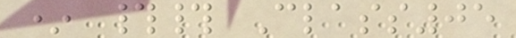* ## Class05
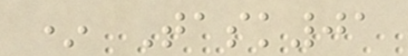* Task01
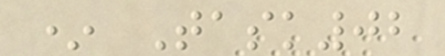* Task02
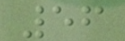56
